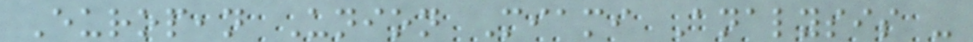European Union Miami Analysis -
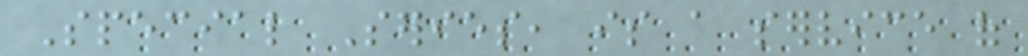Special Series, is a service of
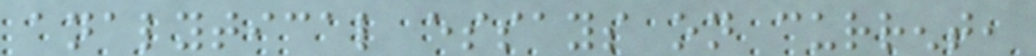analytical essays on current,
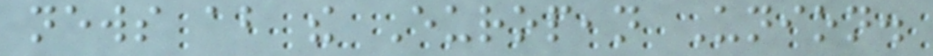news about the European Union.
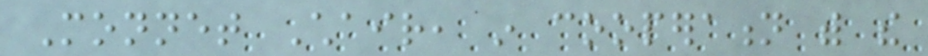Monnet Chair, in cooperation with the
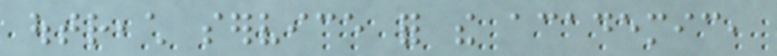outreach service for the academic,
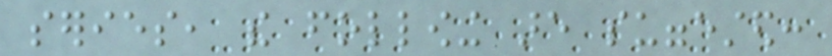series, the following are suggested:
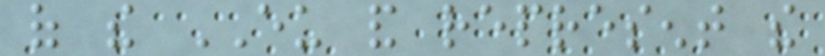of the EU and represent the
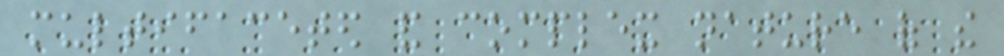multifaceted and complex nature of the
